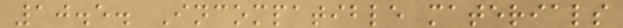10.5. Incompatible materials
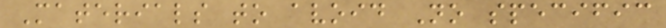Materials to avoid No specific
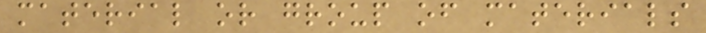material or group of materials
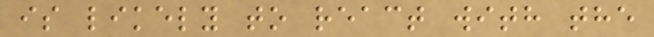is likely to react with the
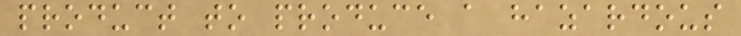product to produce a hazardous
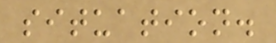situation.
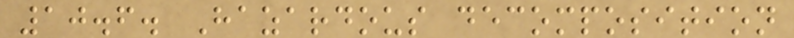10.6. Hazardous decomposition
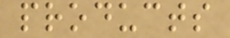products
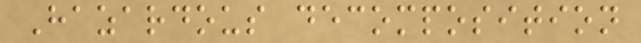Hazardous decomposition
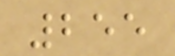255
